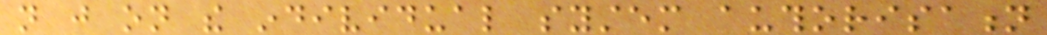not just on the individual system authorisation
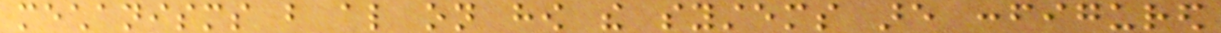mechanisms but also on how the systems are configured
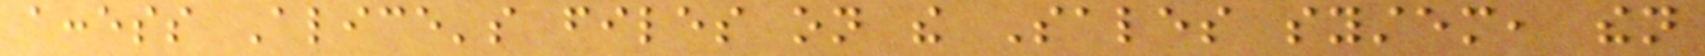access Alice's files on the Sales system, then
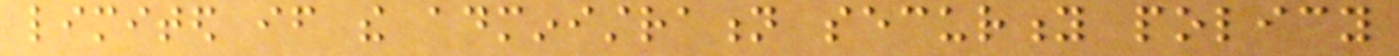limited if the administration security policy
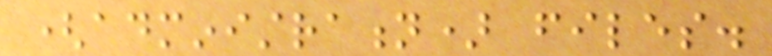(administration) files.
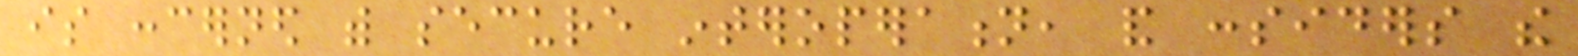is concerned with secure interoperation, and considers the
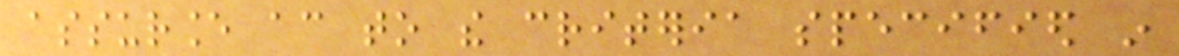assurance according to the criteria specified in
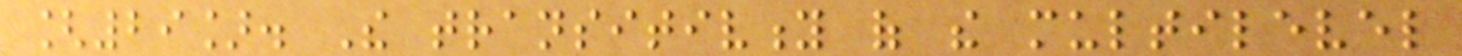[29]. The transitivity of the multilevel
